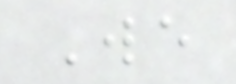We
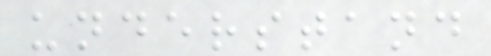understand
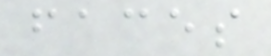faces
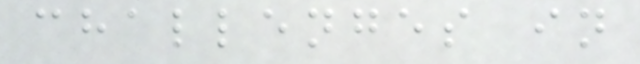challenges in
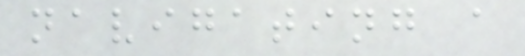navigating a
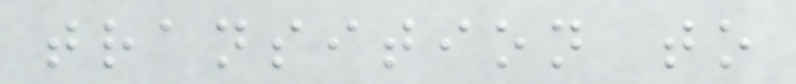transition to
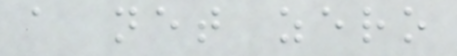a net zero
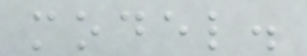model.
